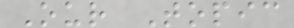Our Topic
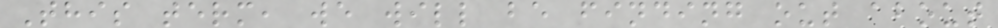This term, we will be finding out about
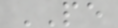PE
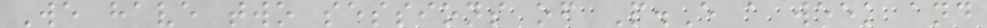We have two sessions of P.E a week and
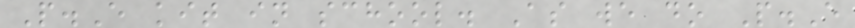P.E kit in school. As we do P.E
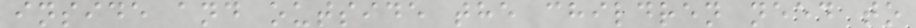inside and outside the children need to
